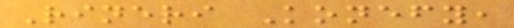Rineri Konefy,
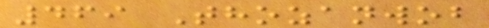469 Thozanwob
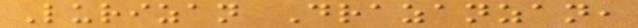Lurizan Drazanzan,
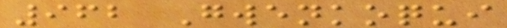962 Gwenkoqui
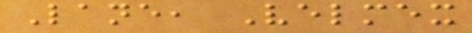Lane, Velmex
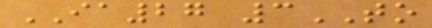IA27 3TO
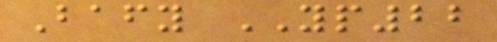Bafy YP22
